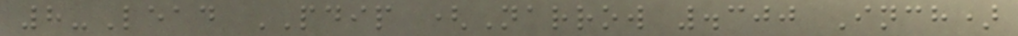8-Lead PDIP (Narrow .300 Inch)
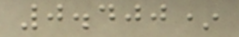0.400*
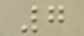7
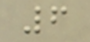6
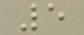5
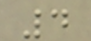4
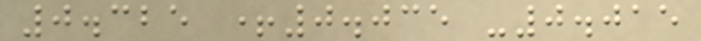0.325 +0.035 -0.015
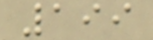199
